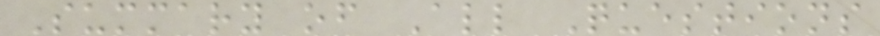Summary of All Questions
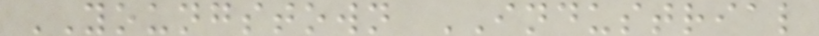YOUNGSTOWN INDUSTRIAL
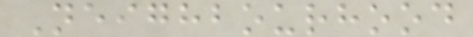Neighbourhood
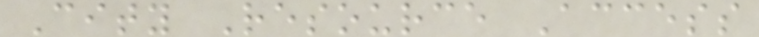City Resource Access
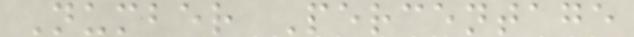Number Percentage
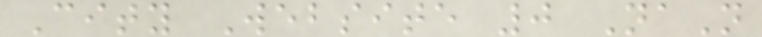City Website 0 NaN
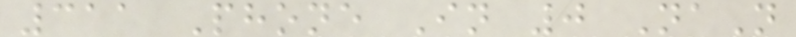311 Phone In 0 NaN
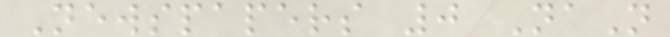Newspapers 0 NaN
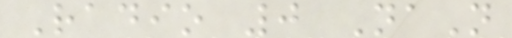Radio 0 NaN
